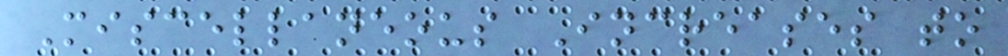Miscellaneous Increases to
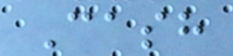Cash
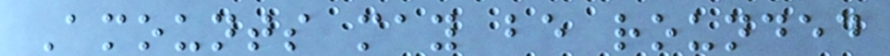Amounts may be rounded
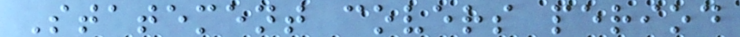Statement covers period
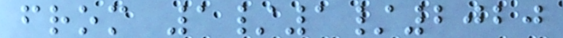from 1/1/2020
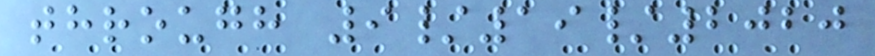through 9/19/2020
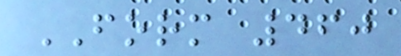FORM 460
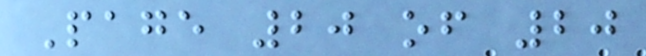Page 20 of 20
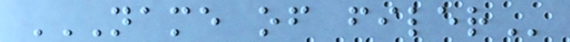NAME OF FILER
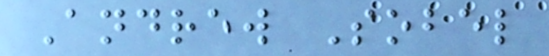Andrew Sobel
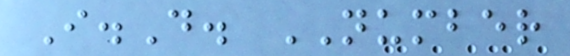I.D. NUMBER
